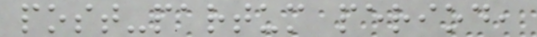post-partum period,
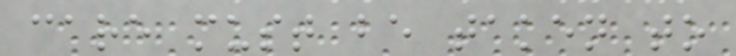care must be taken to
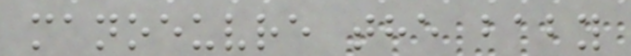manoeuvre the baby
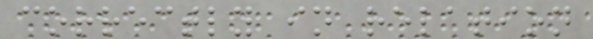correctly in relation
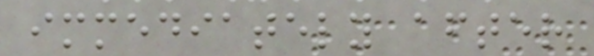immediately after
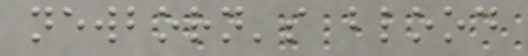newborn's blood
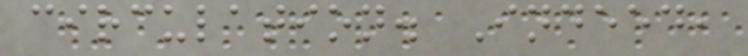circulation. Indeed,
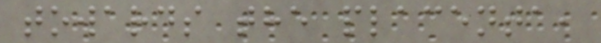towards the placenta,
